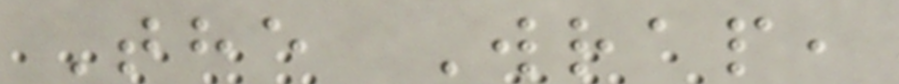The Wrap,
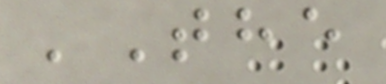'The
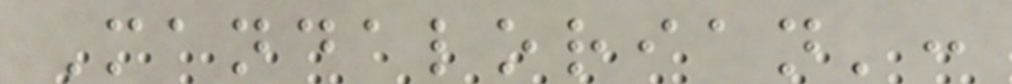Mandalorian':
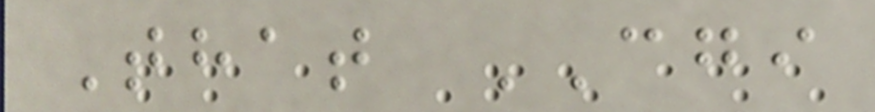That CGI
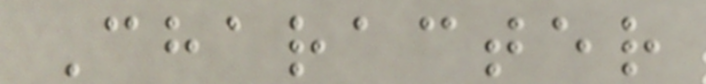Character
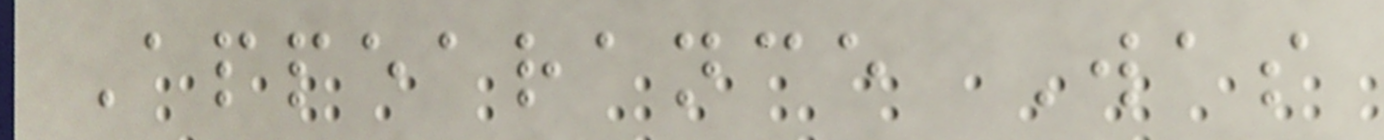Appearance Was
